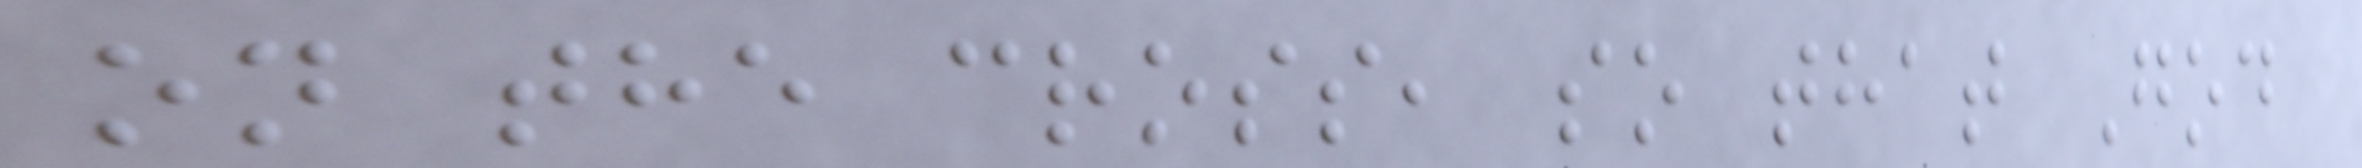on the cross, so that God
